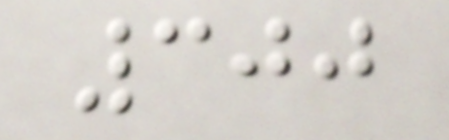300
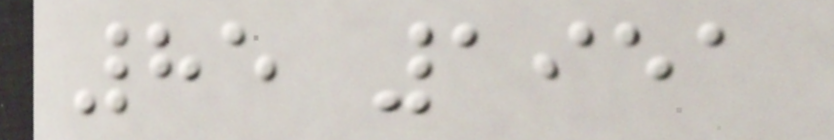85 1951
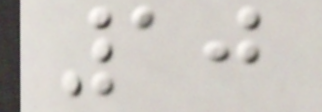10
